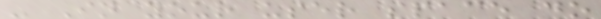- In your user space do
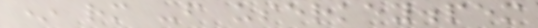* rm -f userkey.pem
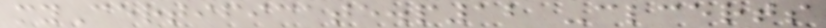myCertificate.p12 -clcerts
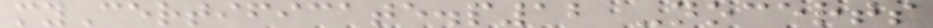myCertificate.p12 -nocerts
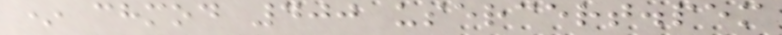* chmod 400 usercert.pem
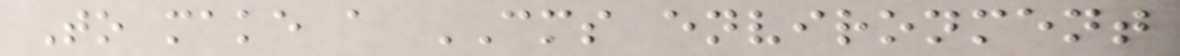To make a CMS environment
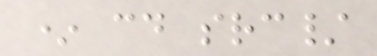* cd src/
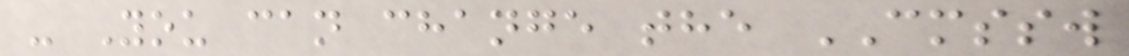- You can change the CMSSW
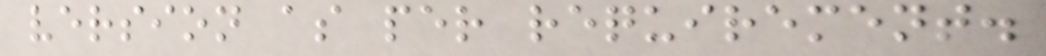version as per requirement.
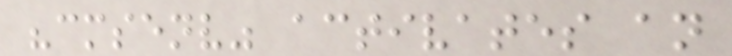"cmsenv" activates an
